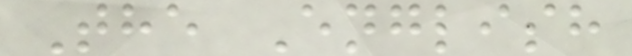The English
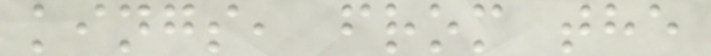kings, from the
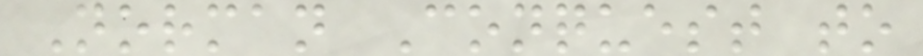Norman Conquest to
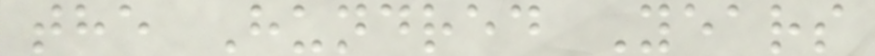the Hundred Years
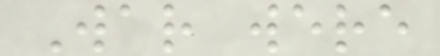War were
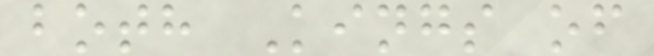both Kings of
